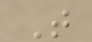T
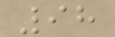98
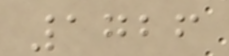1726
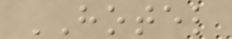HOTEL
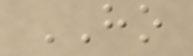HO
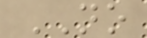NO
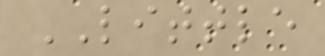LITTLE
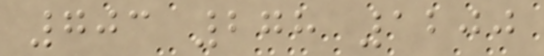703 278 1200
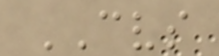CVS
